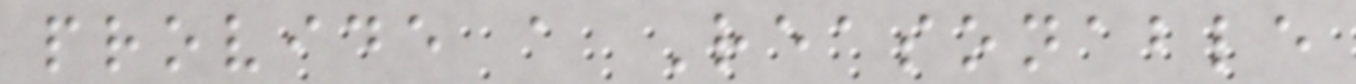provide a Reasonable
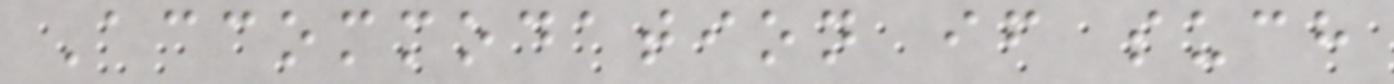Accommodation if such
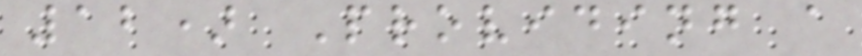12) Providing a
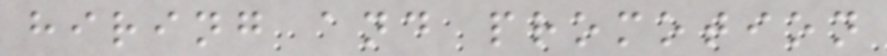hiring and promotion
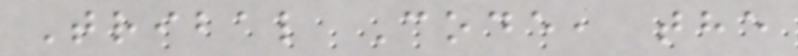Tribal Code, the
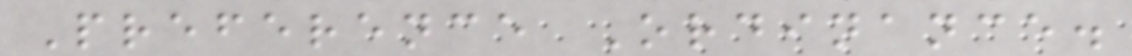Preference Ordinance.
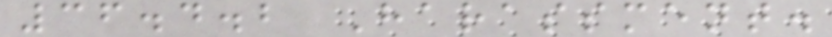36.4.2 Harassment.
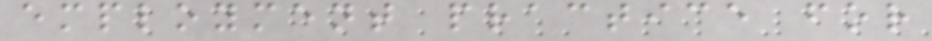employment practice for
